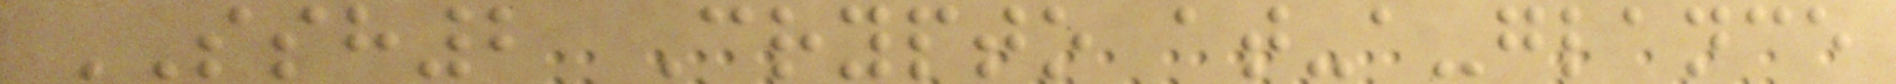SSH2 Crypto at-a-glance
